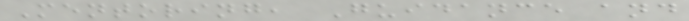Mentoring, Guidance and
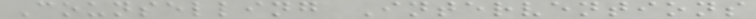Counselling Interventions
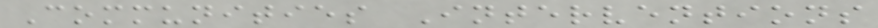Communities Interventions
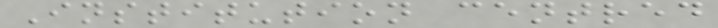Institution centred
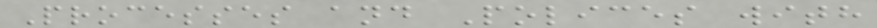Processes and Polices with
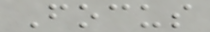Focus
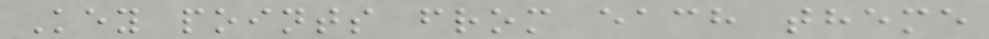Key points from each theme
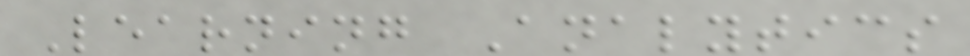Learning Analytics
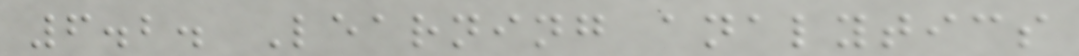6.2. Learning analytics
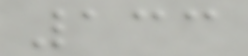133
